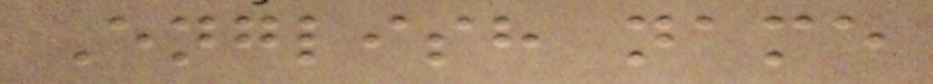English name
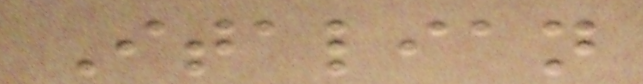Italian
